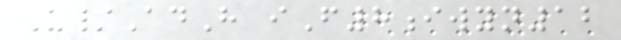U/AdH iF8iwyn12
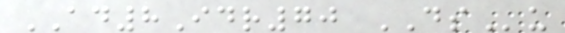AD8Idr70 DSu
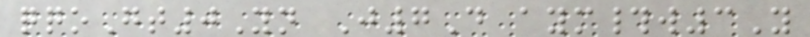qqoGt0Yn J7D aym#w3Y
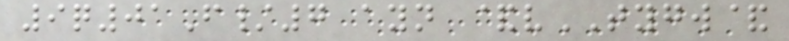9q01F/7 ayn &vTYGW&
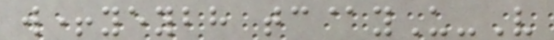w+yeybh tc@yU-V
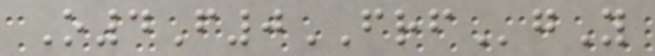O4F0FRFgY
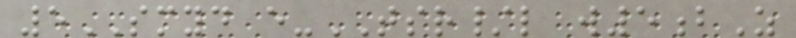5SMYD e-TSR/l w5bZ
